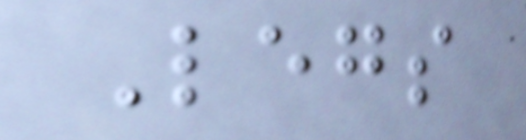Legs
